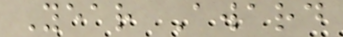Year Award
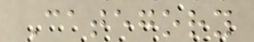Category
